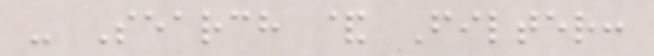- Search & Filter:
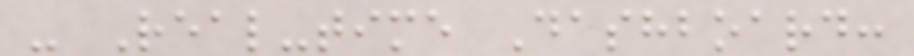- Real-time Dashboard:
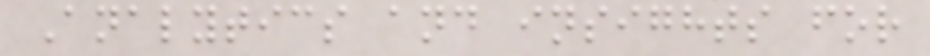Analytics and insights for
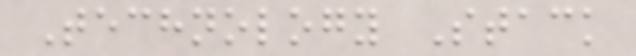Technology Stack
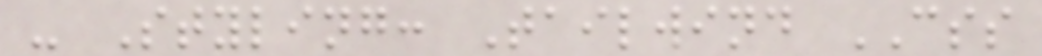- Styling: Tailwind CSS
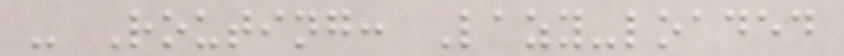- Routing: Lazy-loaded
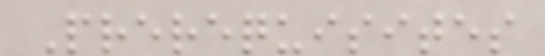Prerequisites
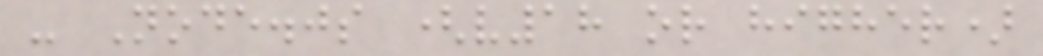- Node.js (v18 or higher)
